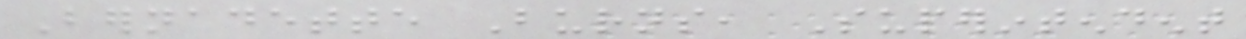Bernadette Burns, Superintendent
